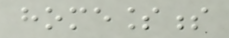homelessness
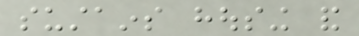sustains housing and
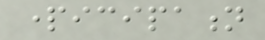participation
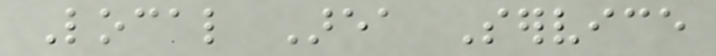Local Area Service
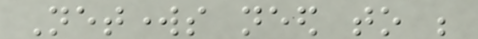Networks need to be
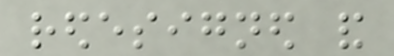redesigned and
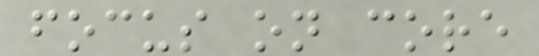focus on core
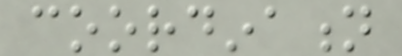coordination
